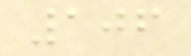106
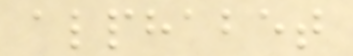alphabet
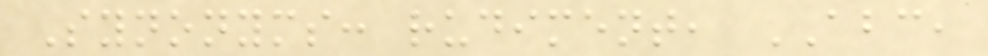Synonyms: rudiment, ABC,
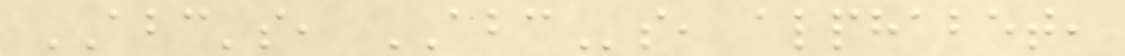ABC's, ABCs, alphabet,
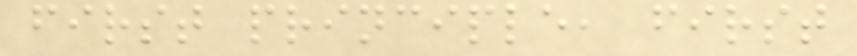first principle, first
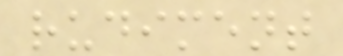rudiment
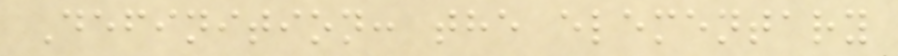Definition: the elementary
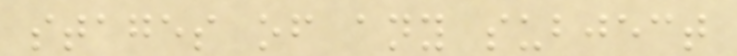stages of any subject
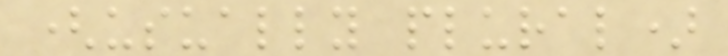(usually plural)
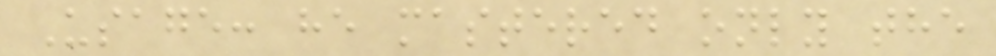Usage: he mastered only the
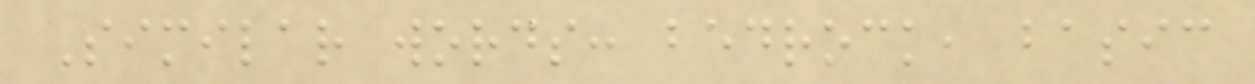Similar words: bedrock, basic
